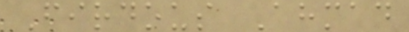Firdous Ahmad
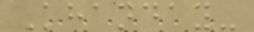Khanday-
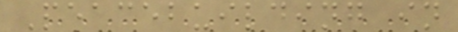Peacebuilding in
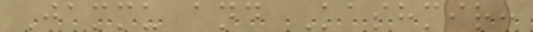Jammu and Kashmir:
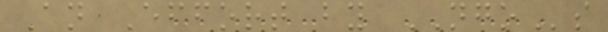An Effort by NGOs
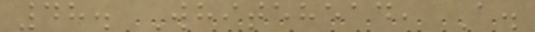48. Whitehead, A.
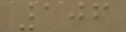106
